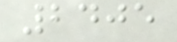2405
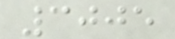3005
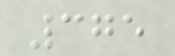375
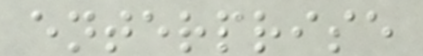enterprise
